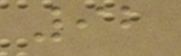92
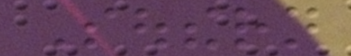Southern
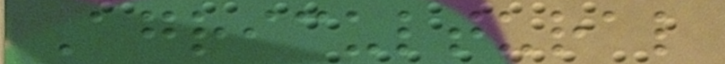Agricultural
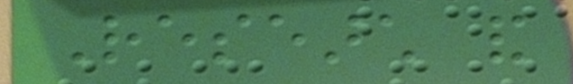Research and
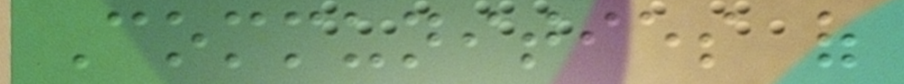Communities of
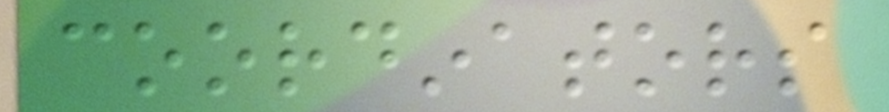coordinators
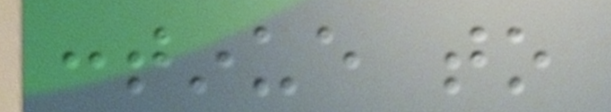continue to
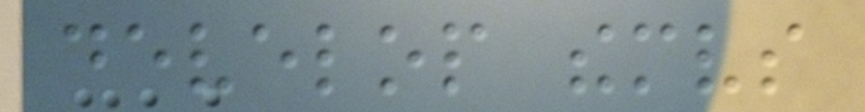develop themselves
